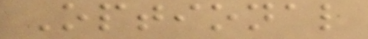Optional
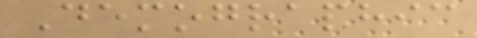Demographic
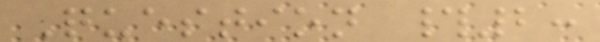Question #2:
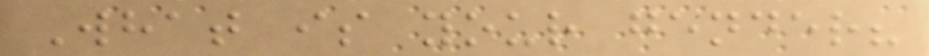What is your gender?
